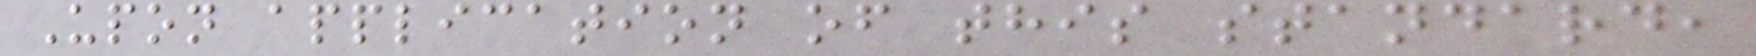Upon application of this standard,
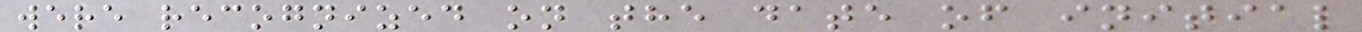were recognized on the date of initial
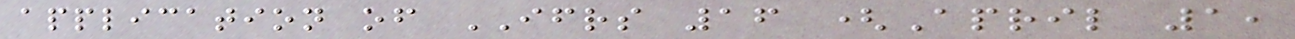application of IFRS 16 (April 1,
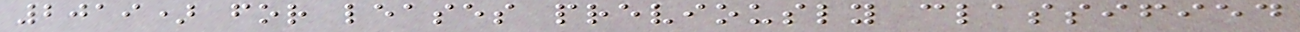2019) for leases previously classified
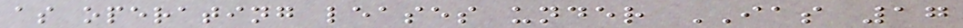as operating leases under IAS 17
